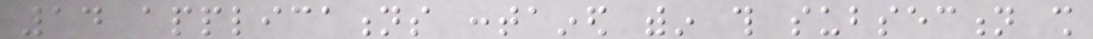14 applications contained within this subsection shall
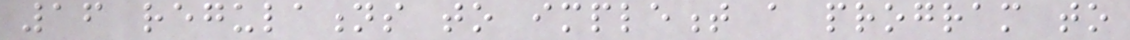16 regulations to implement a program to
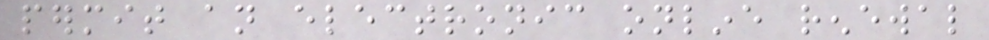permit an electronic online renewal
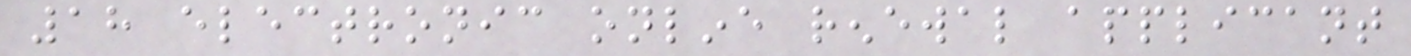18 electronic online renewal applicant
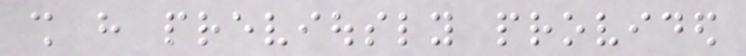shall have previously provided
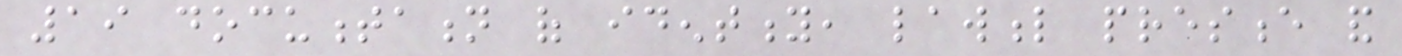19 documentation of identity, lawful presence and
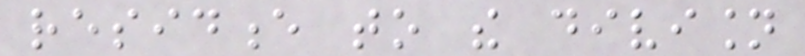residence to the division
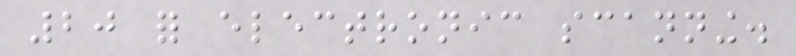20 for electronic scanning.
